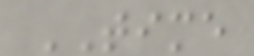TIME
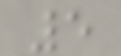5
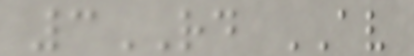3RD AV
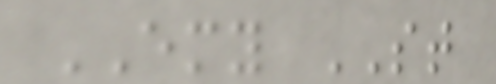EMY ST
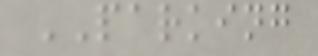PARKING
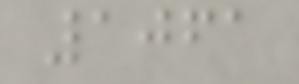1061
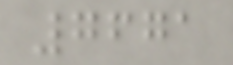7671
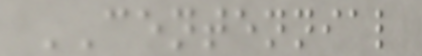CENTENNIAL
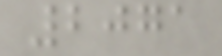2071
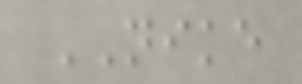NIKE
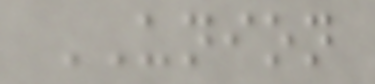UNION
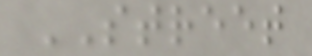STREET
